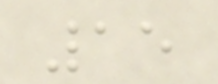15
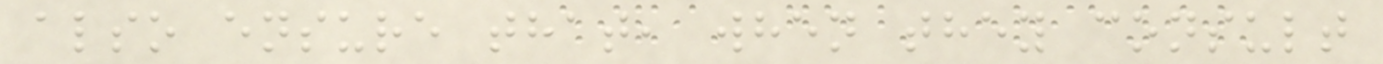also ensure that, when they consult
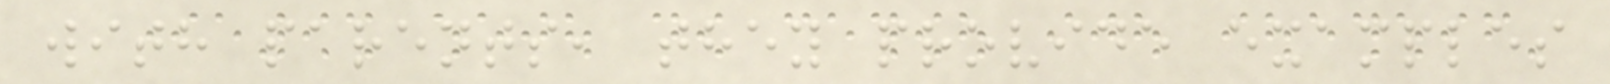with parents, they provide examples
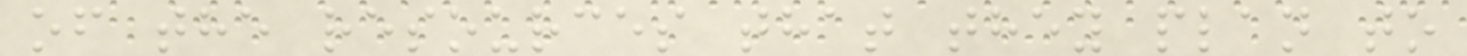of the resources that they plan to
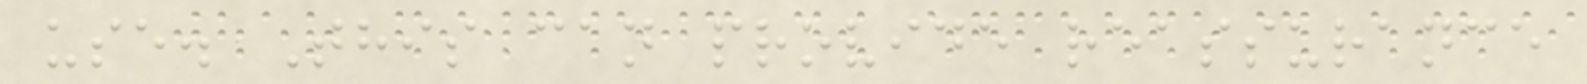use. This can provide reassurance
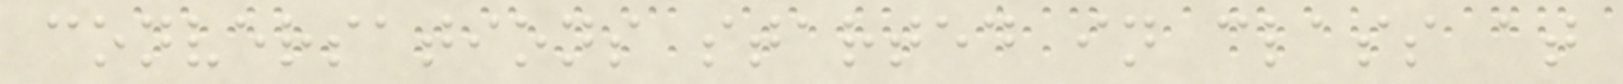conversations started in class at
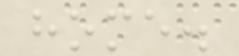home.
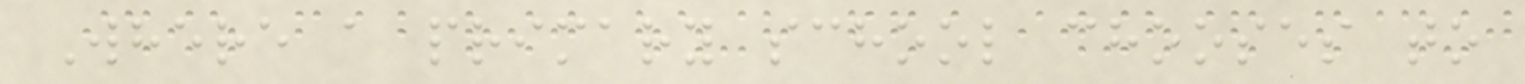Where a primary school chooses to
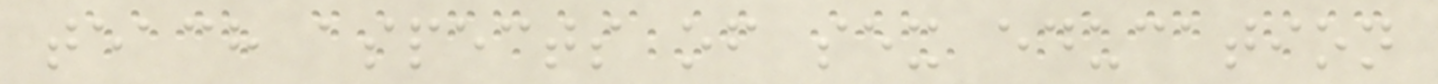teach aspects of sex education
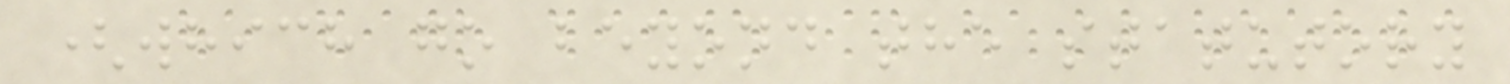(which go beyond the statutory
